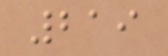219
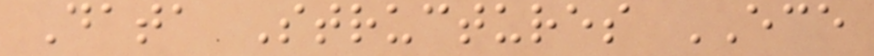Data Structures ECE
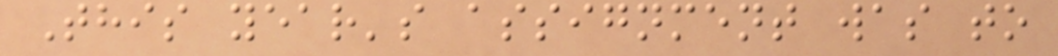This year's assignment was to
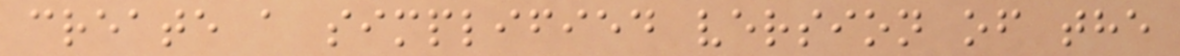create a simplified version of the
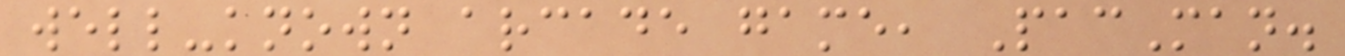well-known arcade game, PacMan.
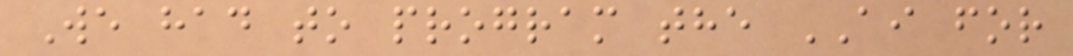We had to program the AI for
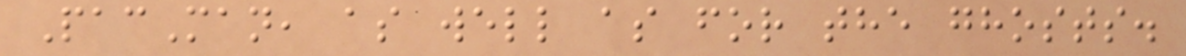PacMan, as well as for the ghosts.
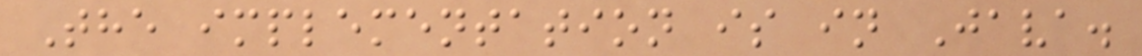The implementation is in Java.
